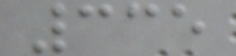335
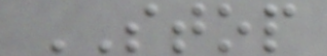STOP
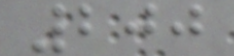200
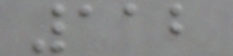112
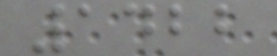1422
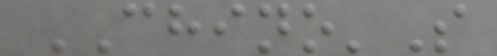CHINO'S
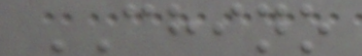CHINO
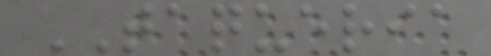TAQUERIA
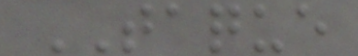TAQUE
